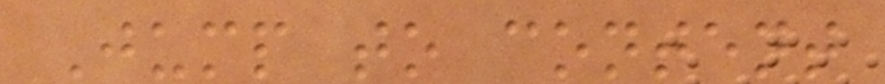Jump to content
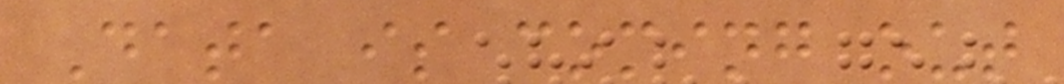Data is coming out
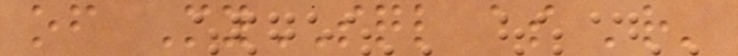of MySQL as 'r'
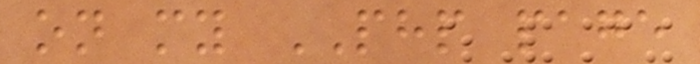on my PHP page
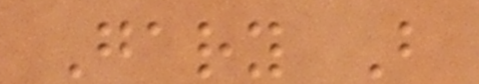Gary B
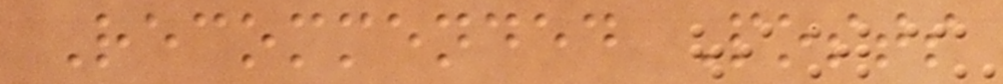Recommended Posts
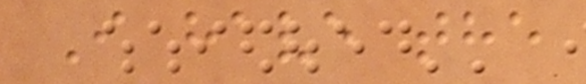I have the
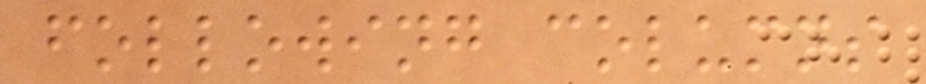following columns
